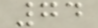74
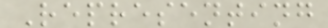Representing
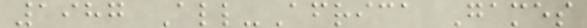1987 All-Africa Games
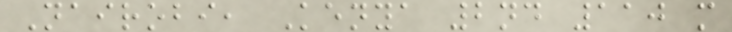Nairobi, Kenya 2nd 110 m
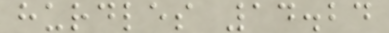hurdles 14.24
